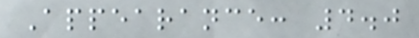Appearance: 4.0
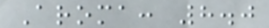Aroma: 8.0
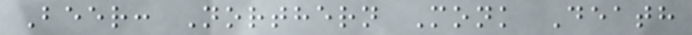Beer: Northern Monk Death
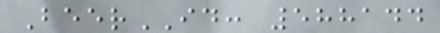BeerID: 588144
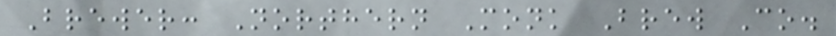Brewer: Northern Monk Brew Co.
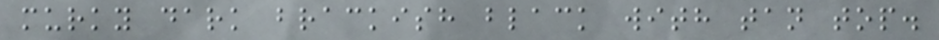murky dark brackish black with tan top.
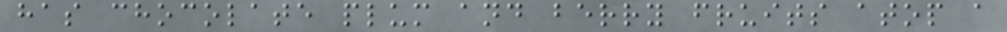has chocolate plum and berry fruits atop a
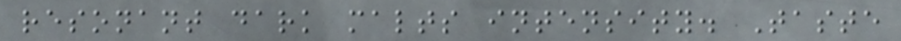resonant dark malts intensity. Taste
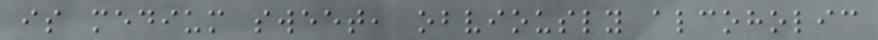is medium sweet, obviously alcoholic
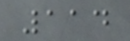114
